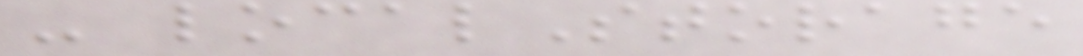- localStorage
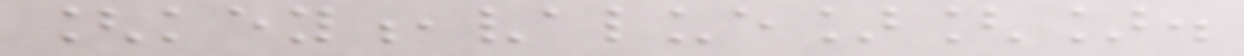[key,value][].
